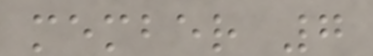member 7
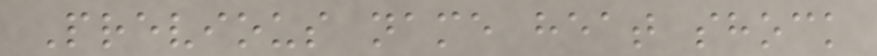Previous name heat shock
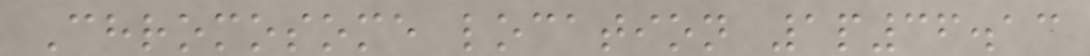Chromosome location 1p36.13
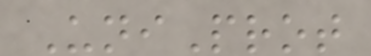UniProt
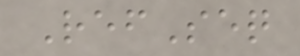RefSeq
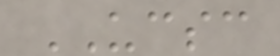UCSC
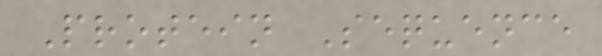Protein Sequence
